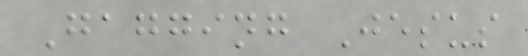Gagging Jesus
